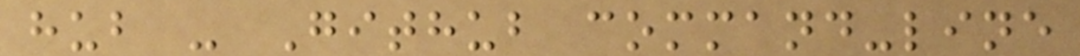hub - Github command-line
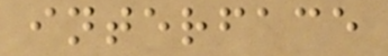interface
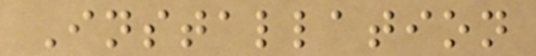Installation
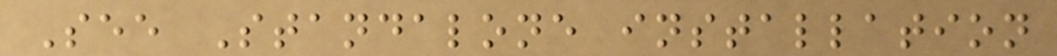See Standalone installation
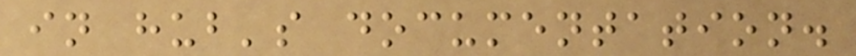in hub's documentation.
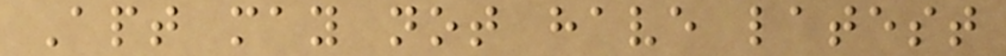Apt may not have latest
